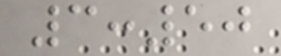3:50
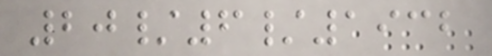20/6/1932
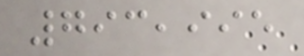793,995
